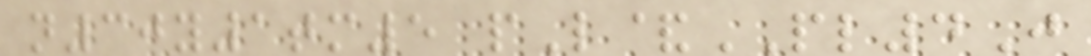n30y1tm5 pL&PL4J
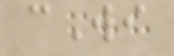cWi
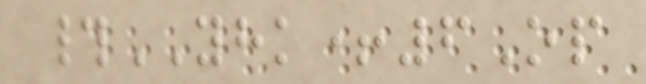#YHK+6Op
